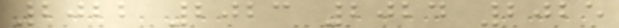2022 2023 2024 2025
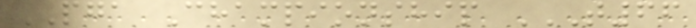PGA Championship T66
